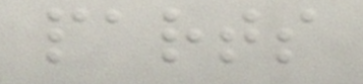parts
